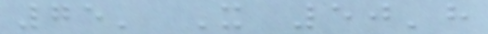75' X 50'h
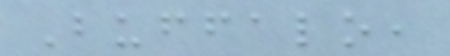Buffalo,
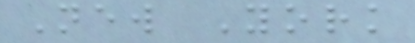New York
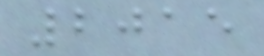2015
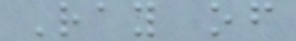Ray of
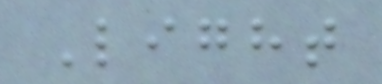Light
